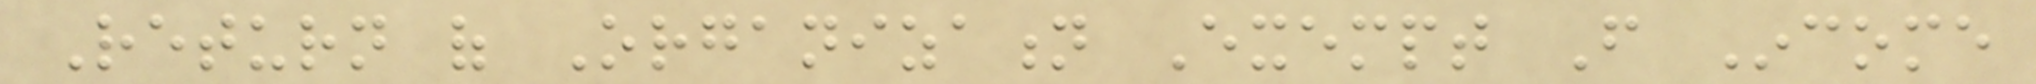Return of Organization Exempt From Income
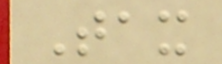Tax
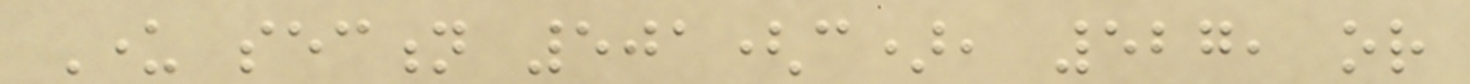Under section 501(c), 527, or
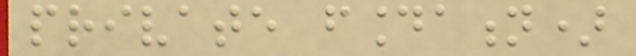private foundation)
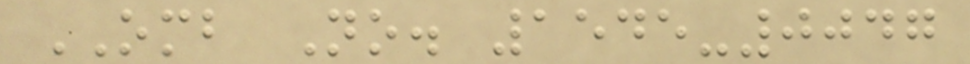OMB No. 1545-0047
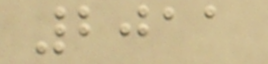2011
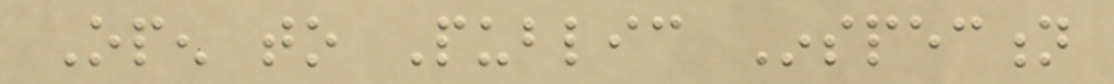Open to Public Inspection
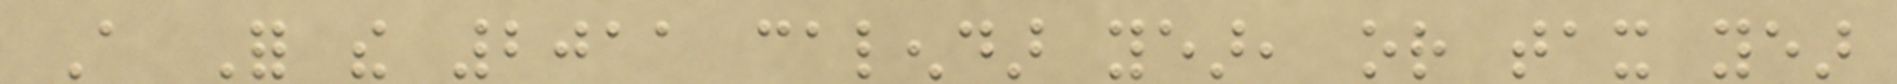A For the 2011 calendar year, or tax year
